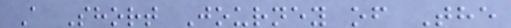A Short Journey of The
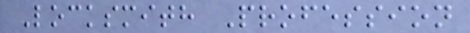Locksmith Profession
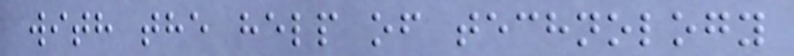with the help of technology
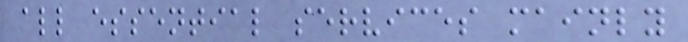all essential services mainly
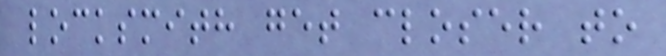locksmith get closer to
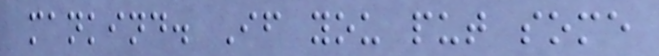mankind. If you put some
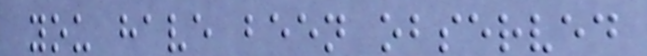you have been observed
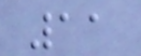11
